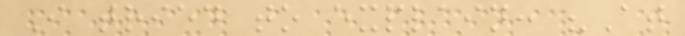I tried to explain: "At
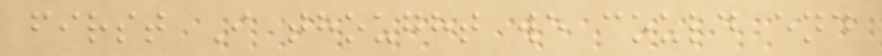first I thought we could end
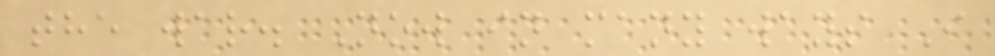the war. Now in many ways I
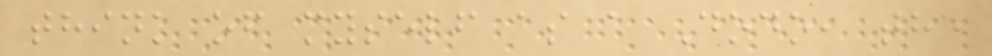think of myself as a Dodo, the
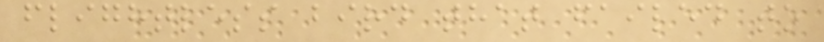flightless bird that failed to
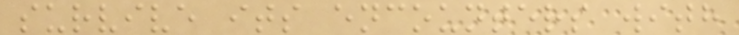survive its encounters with
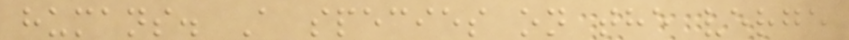humans. A species on the verge
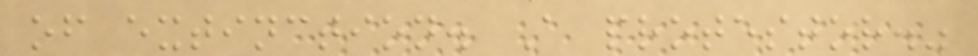of extinction. A protestor."
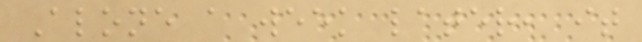Alone a week later, it
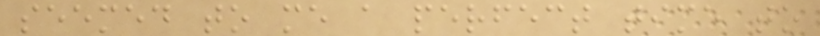seemed to me a perfect time to
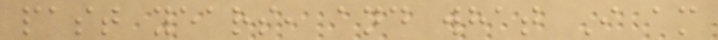past years, and what I am
